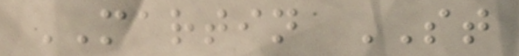MARTIN ST
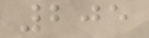205
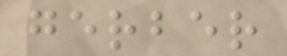gerber
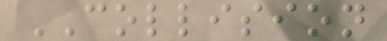COLLISION
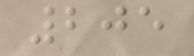205
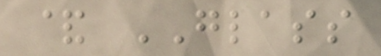& GLASS
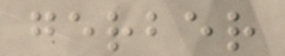gerber
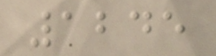1245
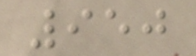950
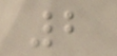2
